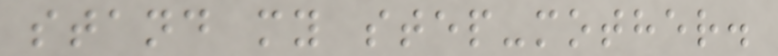stand my step-mother.
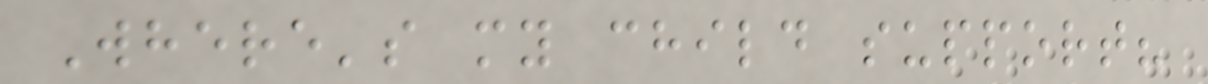Where's my child support?
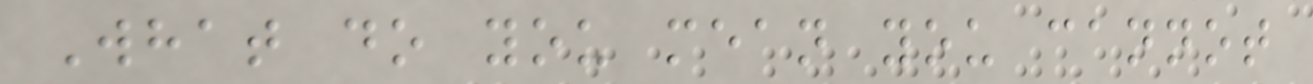What do you mean you cannot
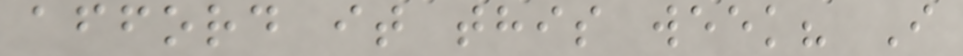afford it this week? I
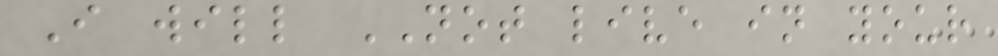I will NOT live in your
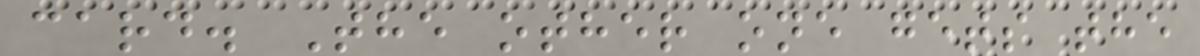card. The other one gets the
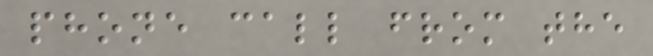phone call from the
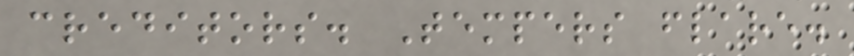creditors. Tempers flare.
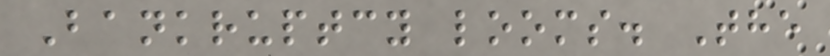Bankruptcy looms. The
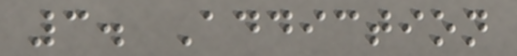3. Addiction
